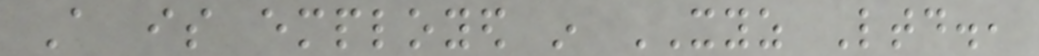A is employed in XYZ Ltd.,
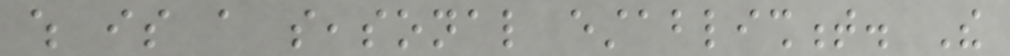which is a seasonal establishment. The
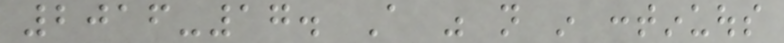2016-17. A was not in continuous
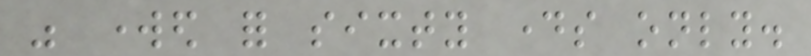was worked for sixty days only.
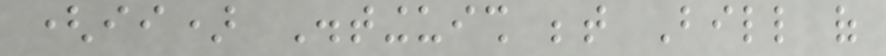(ii) Distinguish between Bill of
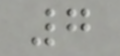7
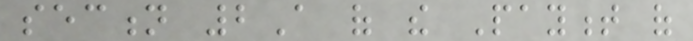section 2A of the Payment of
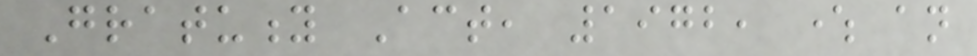Gratuity Act, 1972, where an
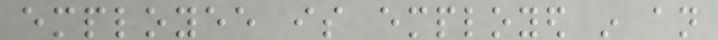employee is employed in an
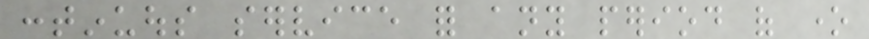continuous service for any period of one
